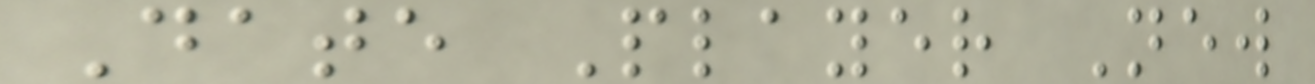Date Player New
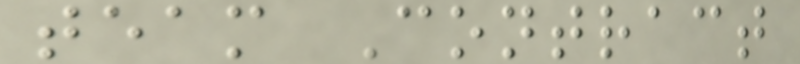team Contract
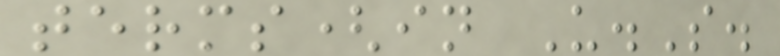terms(in U.S.
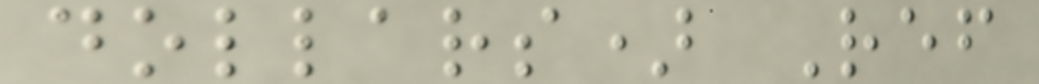dollars) Ref
